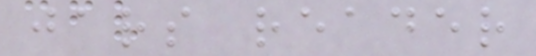jars reader
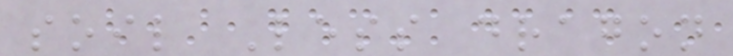soil Less dragon
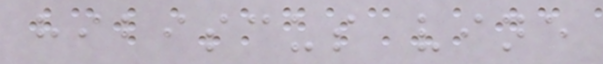hibiscus vine
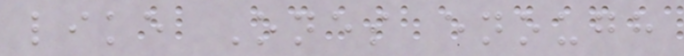like Ones enough
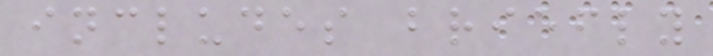includes briefly
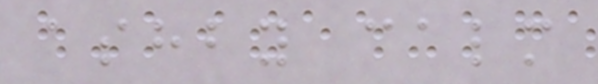ashby calm
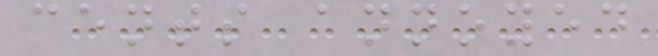cents annoyed
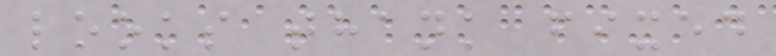looks thank fixed
